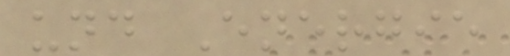und Energie
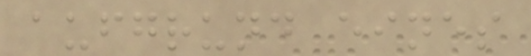aufgrund eines
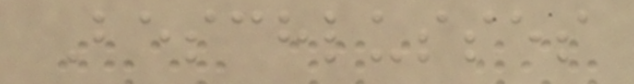Beschlusses
